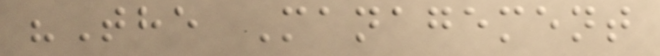"The Management
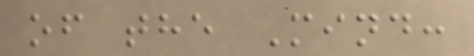of the Mind:
